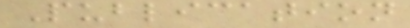Publication
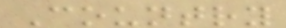Country
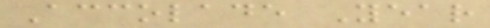Accolade Year
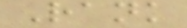Rank
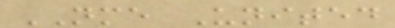NME United
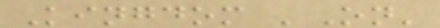Kingdom 'On'
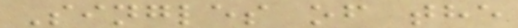Singles of the
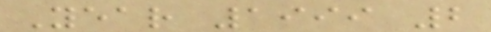Year 1999 2
